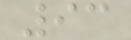93
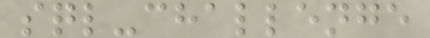sql-challenge
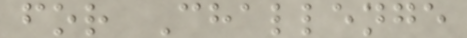for Challenge
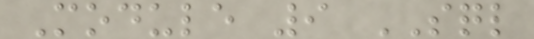Module 9 SQL
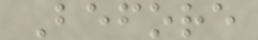Before
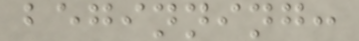beginning:
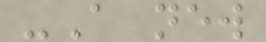-A new
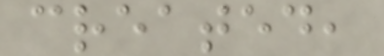created,
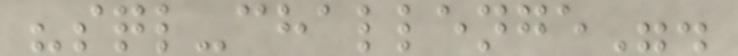"sql-challenge".
